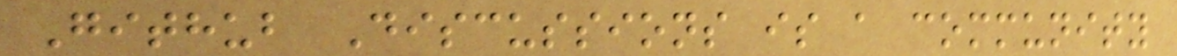Github Discussions is a community
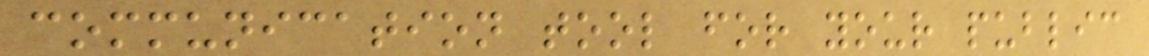communication tool for your public
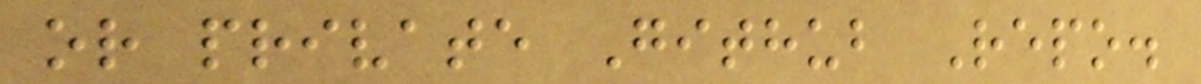or private Github Repo.
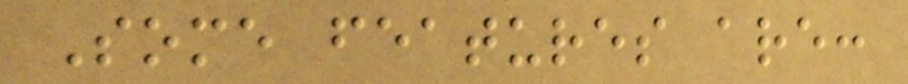Some features are:
